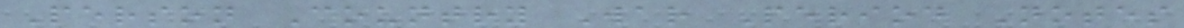Person Country War Period Notes
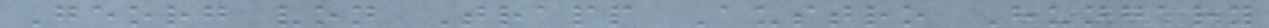Georg von Trapp Austro Hungary
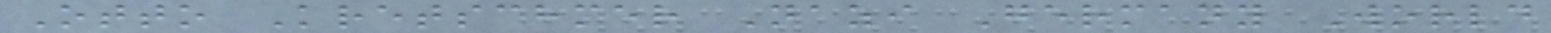Otto Kretschmer Nazi Germany World
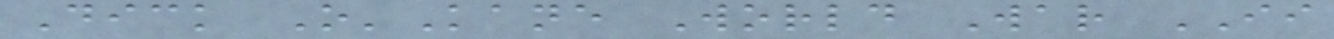Dick O'Kane World War II
